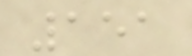151
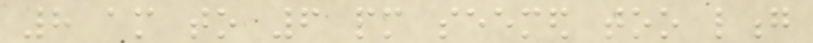8 am to 6 pm seemed too long
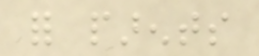for parents
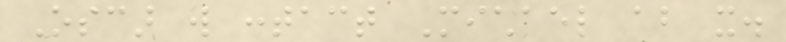Oscar will contact Michael about it.
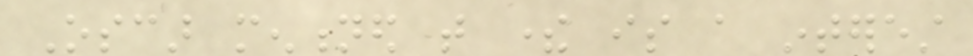Oscar mentioned that there is a interest
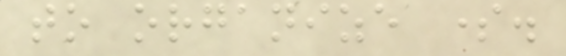to organize some.
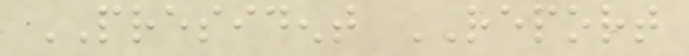PRESIDENT REPORT
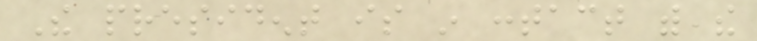The president is in contact with the
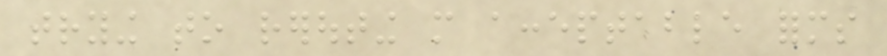trying to rerouting more acceptable forms
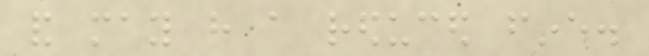and may have a reduced fine.
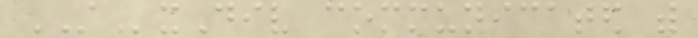STxDiv communicated with
